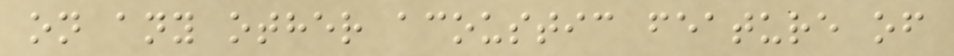on any other acoustic feature of
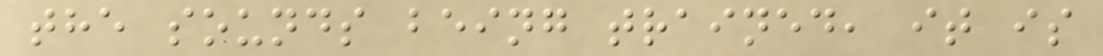the sounds being trained, it is
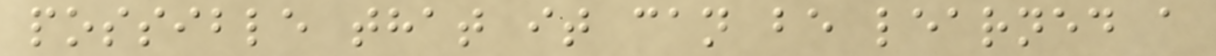possible that it can be learned a
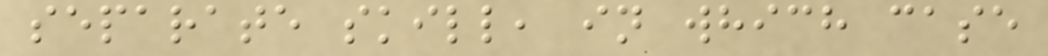separate skill, in which case
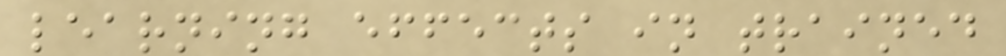learning effects in trained
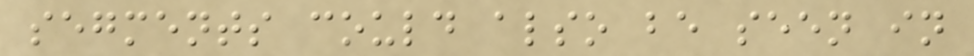segments could also be seen in
